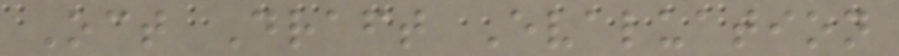Oct Draft Evaluation
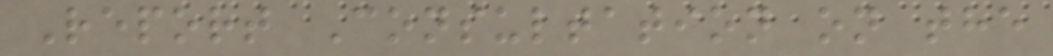Report Consultation on the
